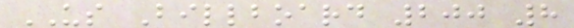US Billboard 200 8
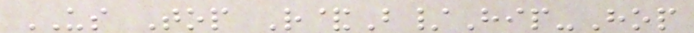US Top R&B/Hip-Hop
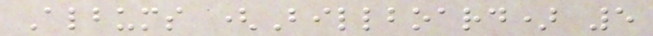Albums (Billboard) 5
